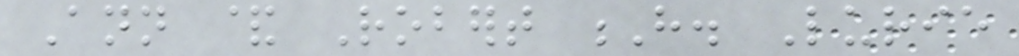Ann & Robert H. Lurie
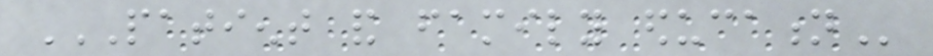PATIENT AND FAMILY EDUCATION
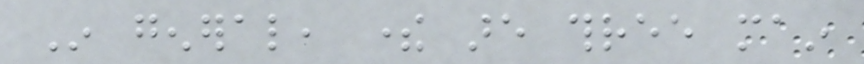In general, there are three main
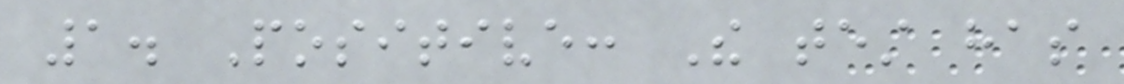1. Positive: The test has
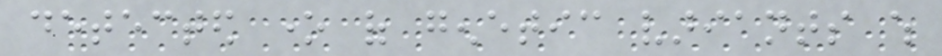detected one of genetic variants which
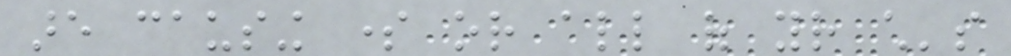are causing some or all of your child's
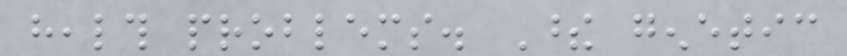health problems. These genetic
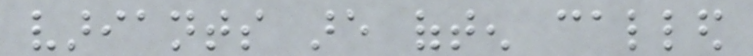variants are often called
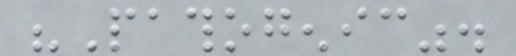"Pathogenic".
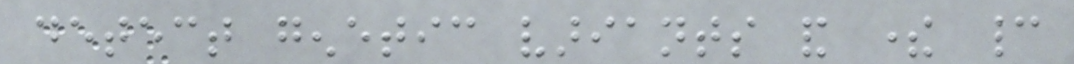detect genetic variants and there cannot
